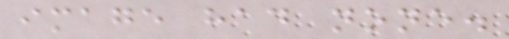image had none.
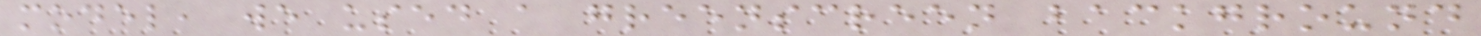model, we used a greenscreen background
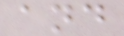and
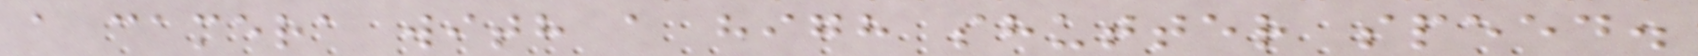a camera with a high shutter speed.
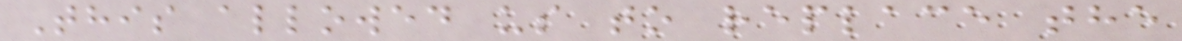This allowed us to replace the
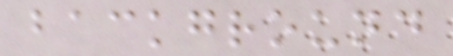background
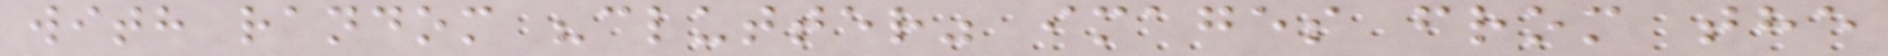with random "clutter" images from the
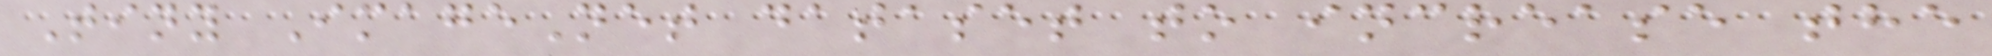Tiny ImageNet dataset to increase the
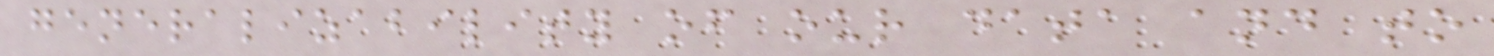generalizability of our data and to
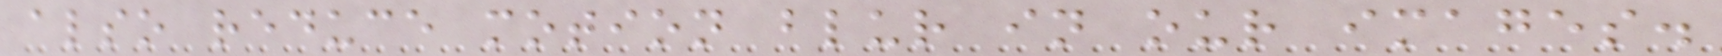also reduce motion blur in our images.
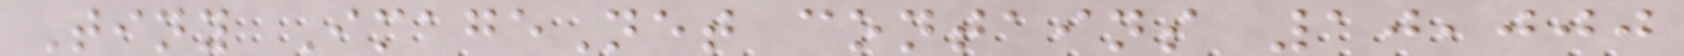Tiny ImageNet contains 10,000
